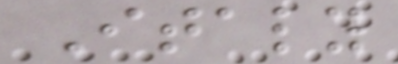Italy
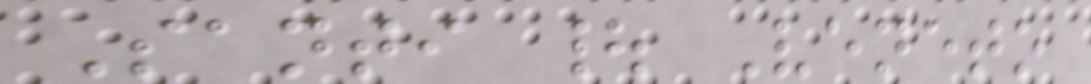Santi | Veneto
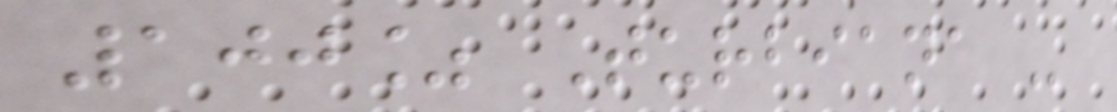100% Turbiana -
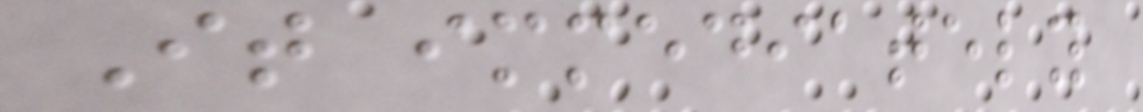It immediately
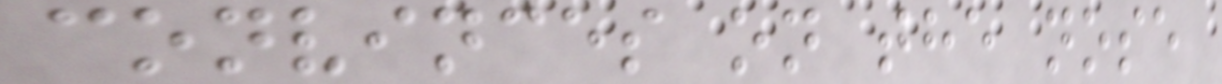convinces on the nose
